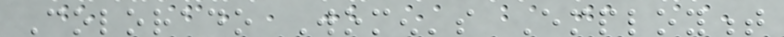Colorado Women's Employment
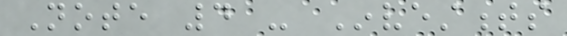Note 4 - Investments
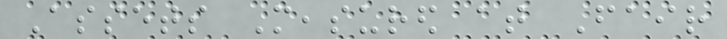Assets Measured at Fair
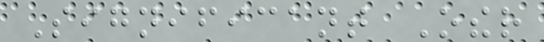Significant Other
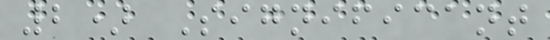2) Significant
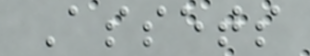Assets
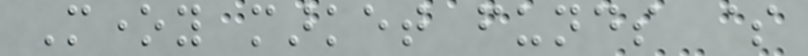Money market funds $
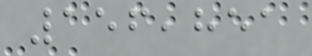156,851
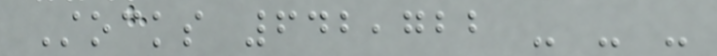Stocks 642,722 - - -
